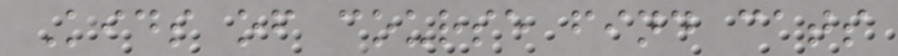Kids of course find cats
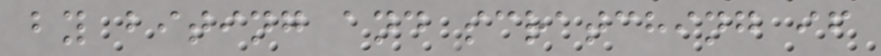by biting and scratching if
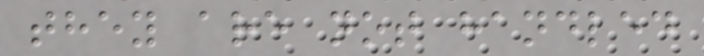they are not handled
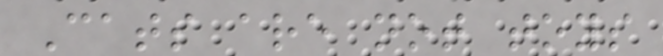Cats are not toys
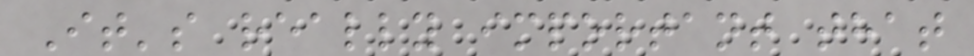It's really important that
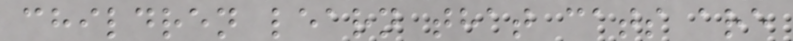children learn that cats are
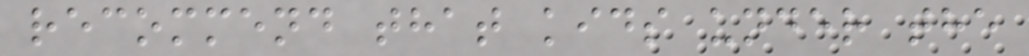recommend that kids under the
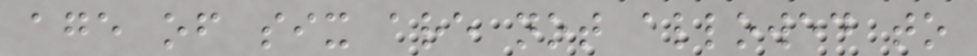age of six are not allowed to
